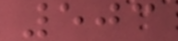503
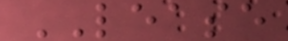LEASE
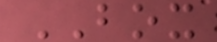BOX
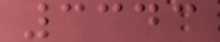3343
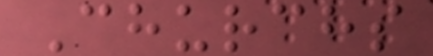Churchs
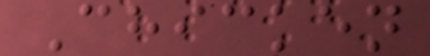Chicken
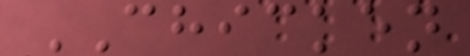CHICKEN
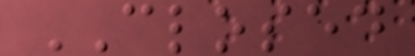CLOSED
